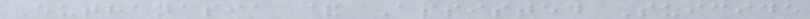Euthanasia & Assisted Suicide
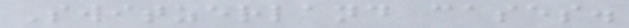Switzerland cases.
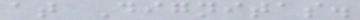at Dignitas.
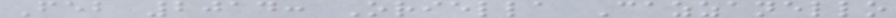Feb 2014: Oriella Cazzanello
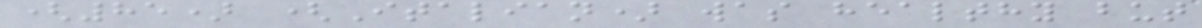(85) (Italian) was healthy but
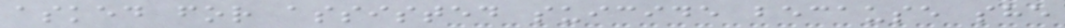asked for assisted suicide because she
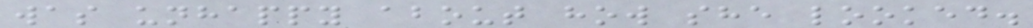was unhappy about how she looked.
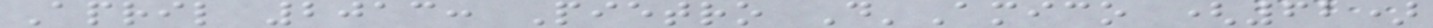April 2013: Pietro D'Amico (62)
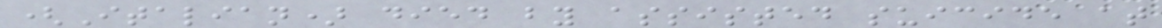(Italian) died by assisted suicide at
